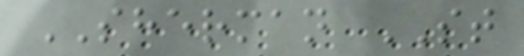SHERMAN ST
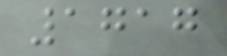1717
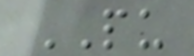PU
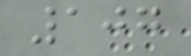107
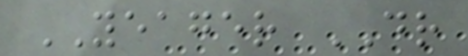YEAGER DR
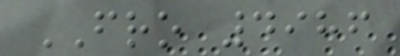FRO 4986
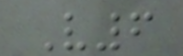V6
